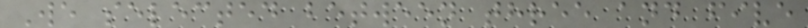We selected between three and five
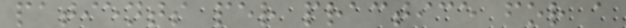patients per practice for a
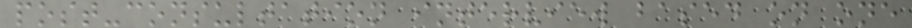post-consultation interview based on one
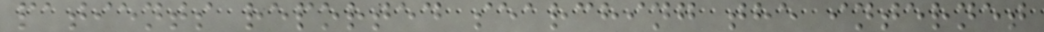patients reported searching the internet
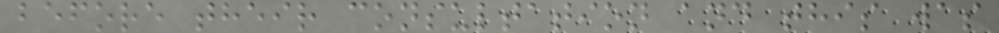before their consultation and this was
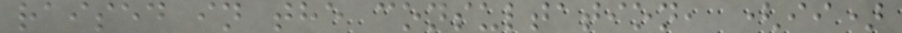raised in the consultation, (ii)
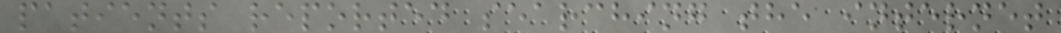patients reported searching the internet
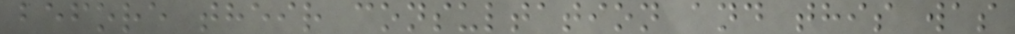before their consultation and this was
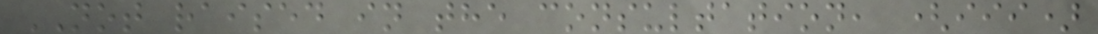NOT raised in the consultation, (iii)
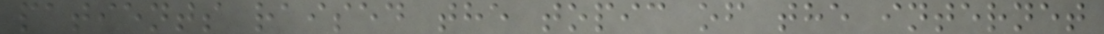patients raised the topic of the internet
